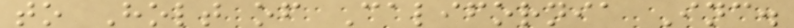to Holt of California Inc.
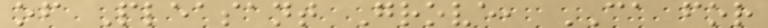of Pleasant Grove, CA for
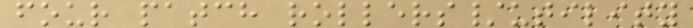four patch rollers/utility
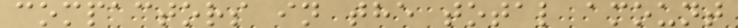compactors in the total amount
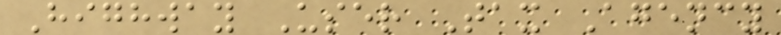Highway User Tax Agency
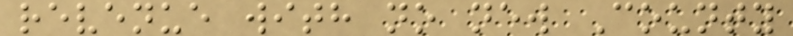revenue with no new County
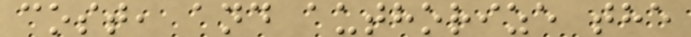cost, and authorize the
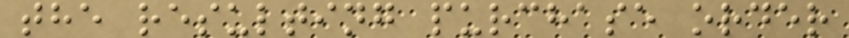the resulting purchase order
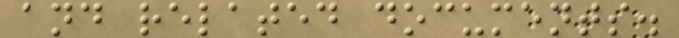and related documents.
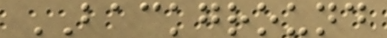BACKGROUND
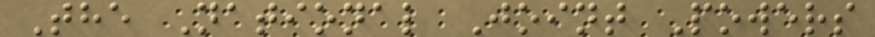The National Joint Powers
